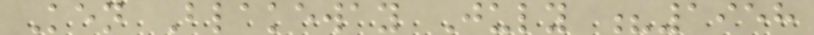Ken Blakeway July ?1958
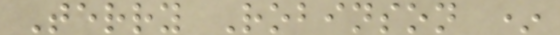Terry Robinson *
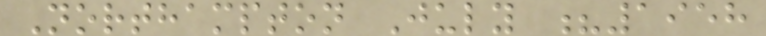Northampton July ?1958
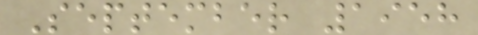September 1958
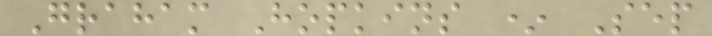Graham Hopkins * Sep
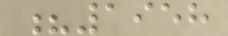?1958
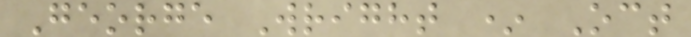George Wright * Oct
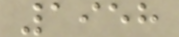1958
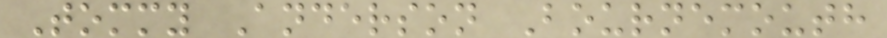Tommy Anderson Bournemouth
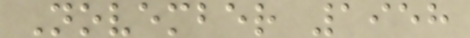November 1958
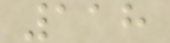118
